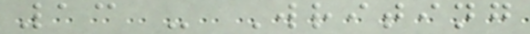13 - Writing
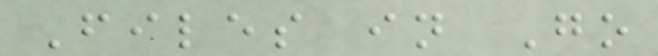Files in Go
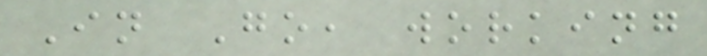In Go, working
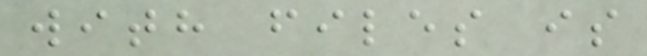with files is
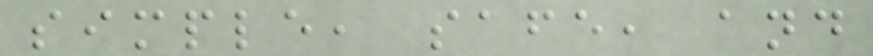simple, safe, and
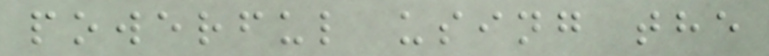powerful using the
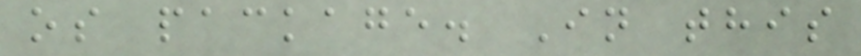os package. In this
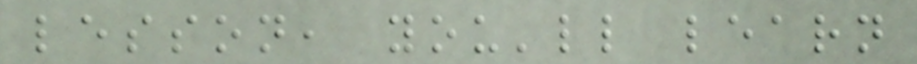lesson, you'll learn
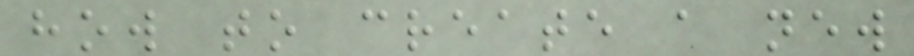how to create a new
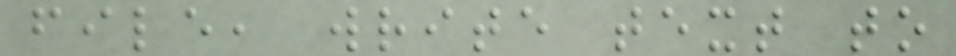file, write text to
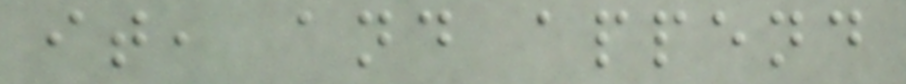it, and append
